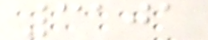3101
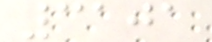3101
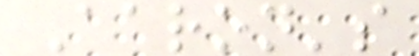Aaron's
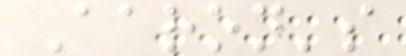Aaron's
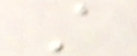A
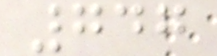747
